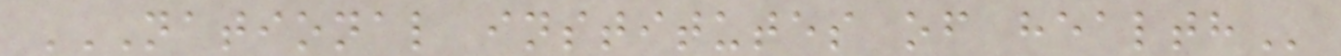NATIONAL INSTITUTES OF HEALTH
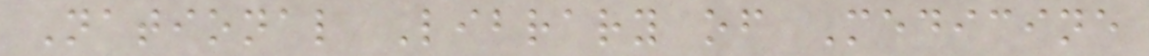National Library of Medicine
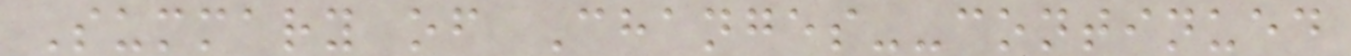Summary of Changes--continued
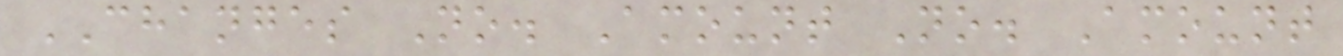CHANGES No. Amount No. Amount
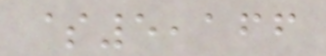$5,166
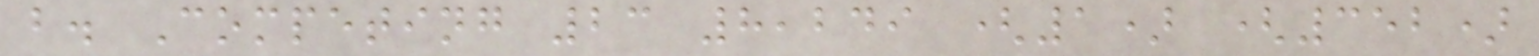b. Competing 23 8,249 (1) (352)
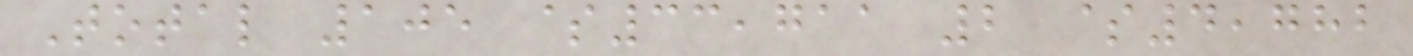Total 105 $33,711 2 $4,782
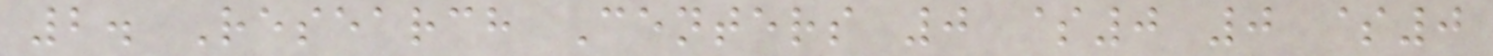2. Research Centers 0 $0 0 $0
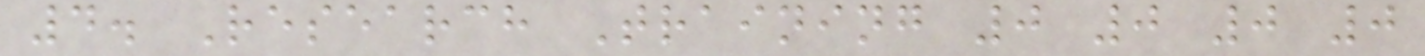4. Research Training 0 0 0 0
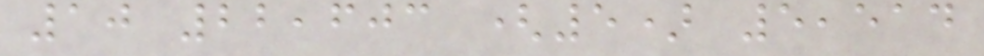10 22,603 (5) 5,514
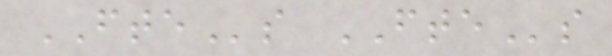FTEs FTEs
